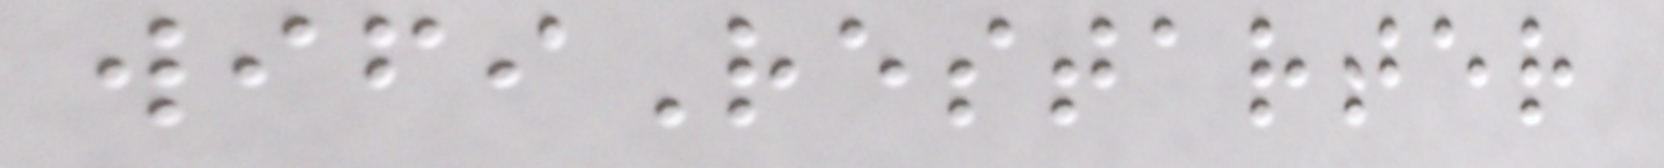wifiRestarter
